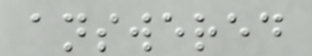answered
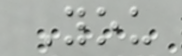You
